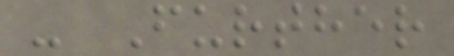- Further
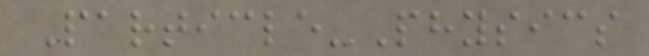Particle-Physics
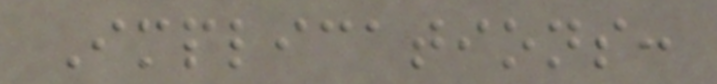Implications:
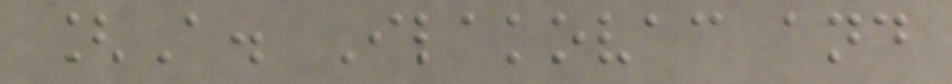[A. Ilakovac and
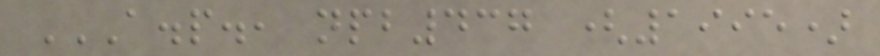A.P., NPB437 (1995)
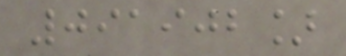091902]
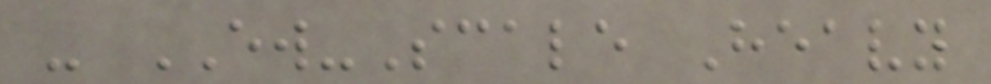- EW-Scale Heavy
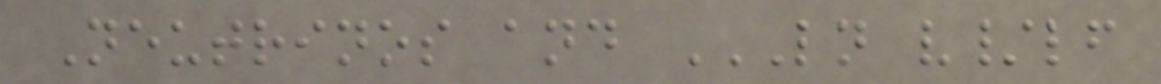Neutrinos and LN V/LF
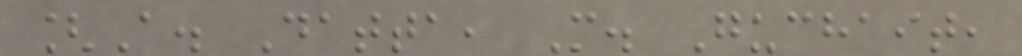[A. Datta, M. Guchait,
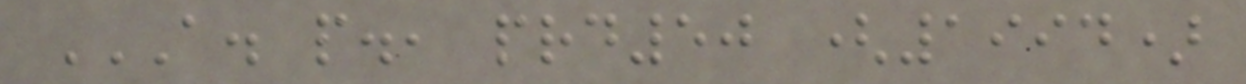A. P., PRD50 (1994)
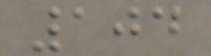104
